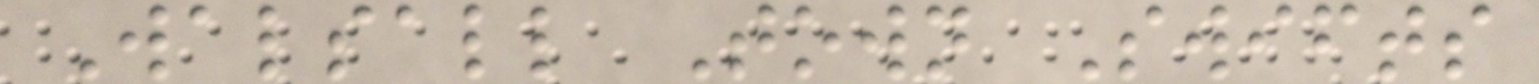Walsall Town Swifts
